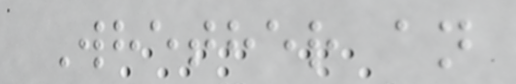Whether an
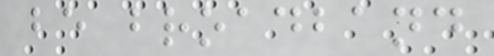be broadband
